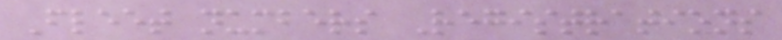Fleet numbers Registrations
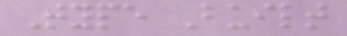Type Built
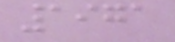1971
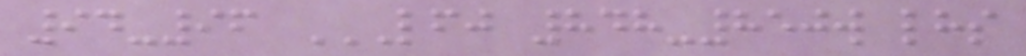94-96 LFJ 848-850W LHS
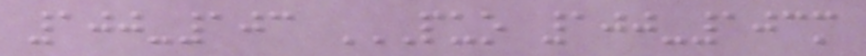100-103 PUO 100-103M
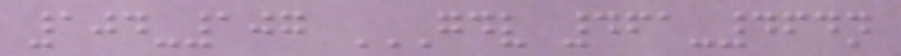104-107 GDV 461-464N
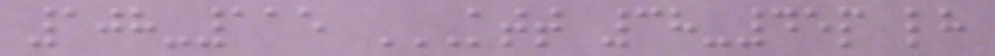108-115 KTT 38-45P LH
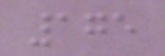175
